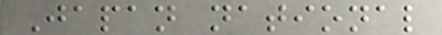Japan national
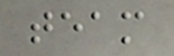team
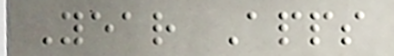Year Apps
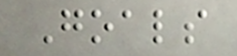Goals
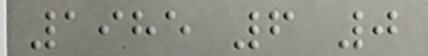1985 6 0
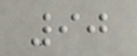90
